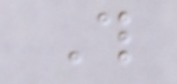This
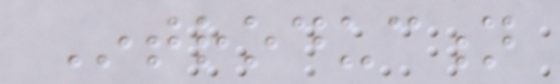Introduction
